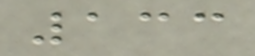133
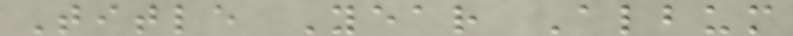Title Year Album
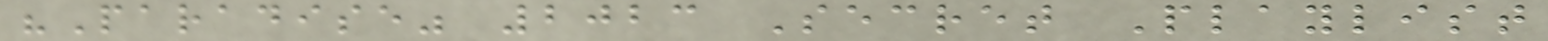"Paradise" 2023 Secret Playlist
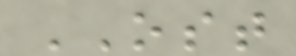OST
